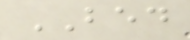BED
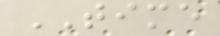TIME
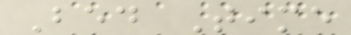Bed Time
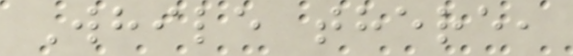While there,
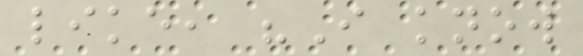like, "I know
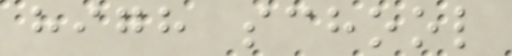high school
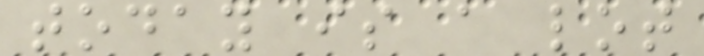today is a lot
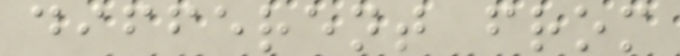different from
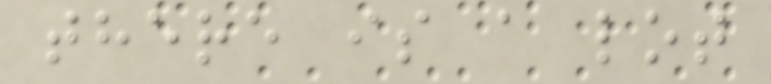there is a lot
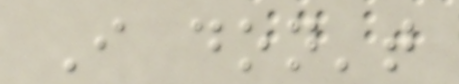I don't
